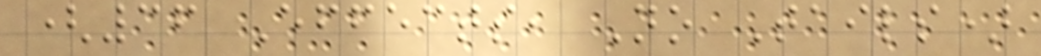(36 Effects, No Tails)
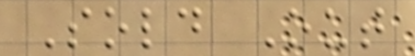Sold Out
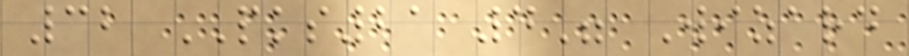32 PKS21 4" Wizard
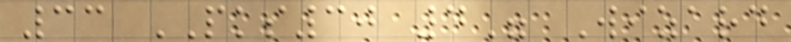33 PKS30 4" Wizard
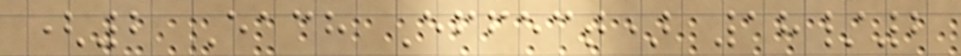(2 Each Effect) 18/2
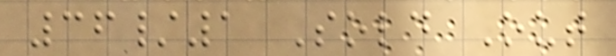36/1 Sold Out
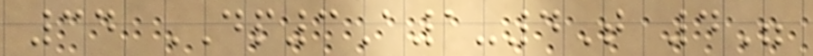34 DP3A1-4T 4"
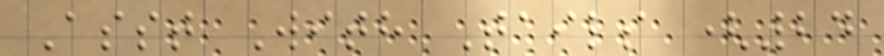Asst With Tails (24
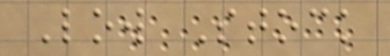Low Stock
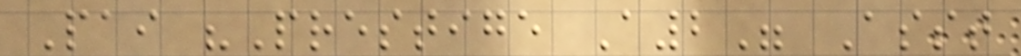Pai "Prestige A2" Asst
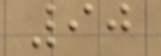90
